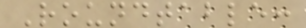Roundtable:
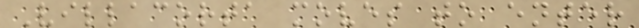Villacorta moves to enter
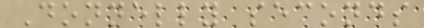Donnelly seconds
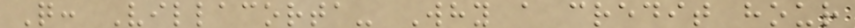Q: Villacorta- Why a credit hour
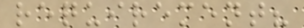requirement?
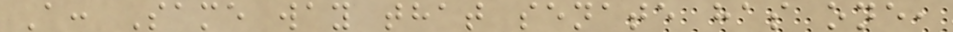A: Same way that senate has one,
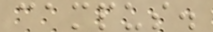campus.
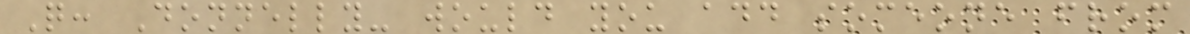Q: Donnelly- would you add someone from
